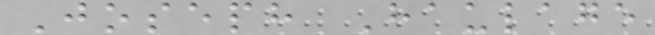Joseph Haulage
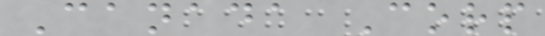Canada Corp
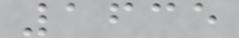1635
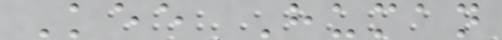Kee Human
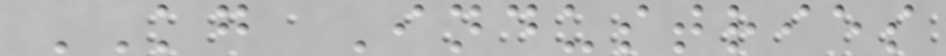KG Industries
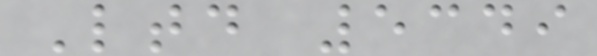Ltd 5349
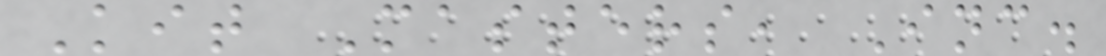Kit Masters, Inc.
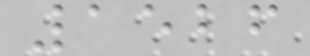1526
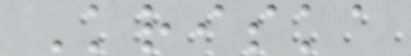Kriska
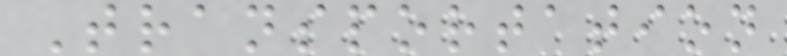Transportation
